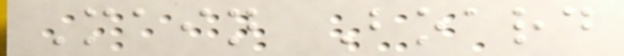Main Board
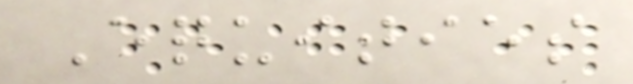Equities
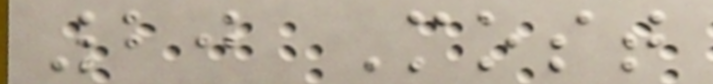20 Most
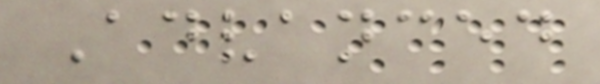Advanced
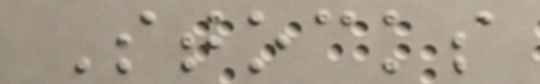Stocks
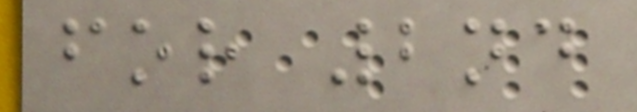for 2nd
